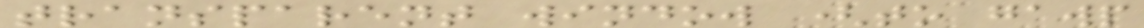transparent window (to gawp
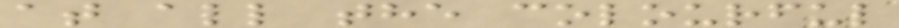at all the colourful
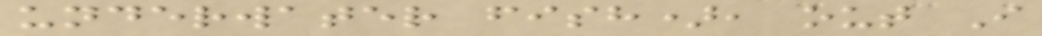underwater fish), out I
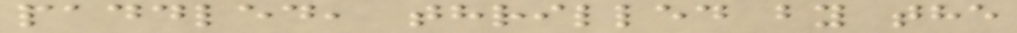paddled, thrilled by the
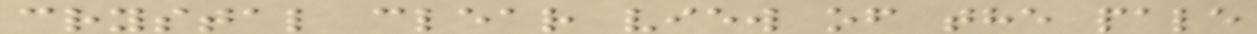crystal clear view of the pale
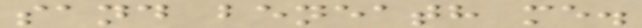sand beneath me.
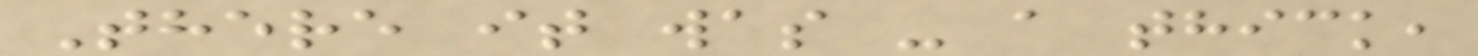There it was - a thick,
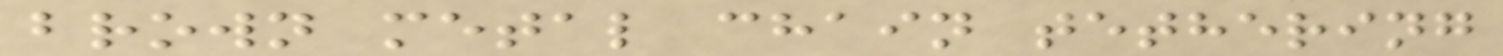brown metal chain tethering
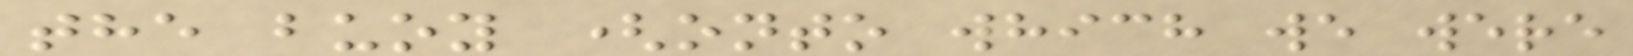the buoy (onto which we were
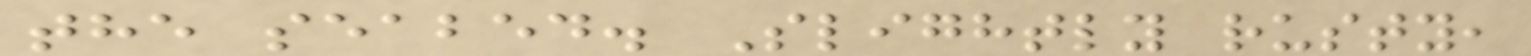the seabed. Slightly rusty,
